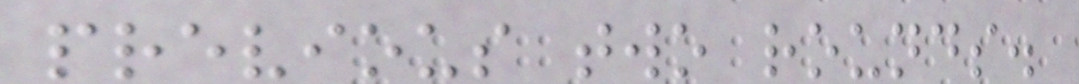previous two rounds.
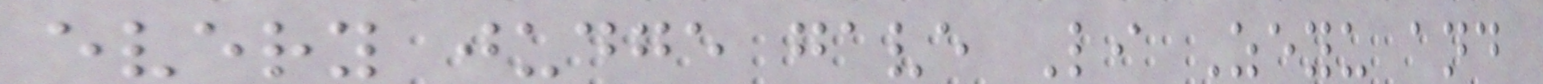every judge gave Li Zeyu and
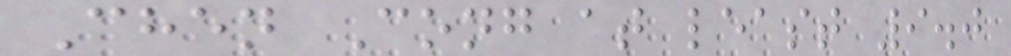Chen Cong at least 9.0
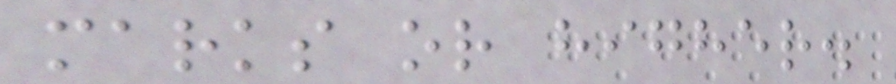marks or higher.
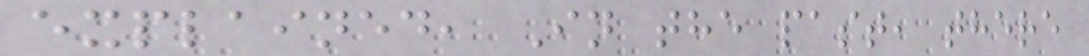explained, In the past, there
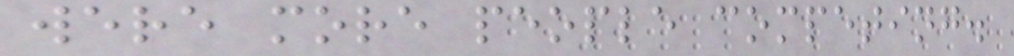were more people competing.
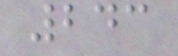243
